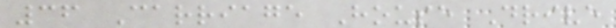36 Carriage House Drive
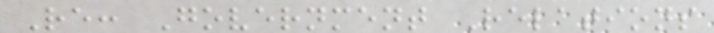Re: Government Relations
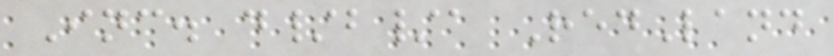Inc. d/b/a RedLand
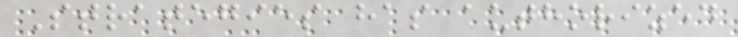Strategies has authorized
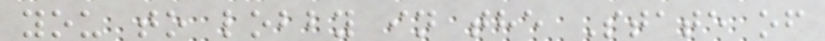you to lobby in the State of
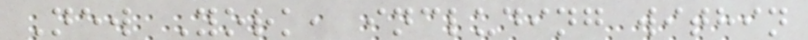New York, including within
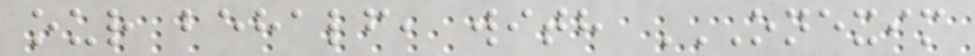our behalf, with ONEXIM
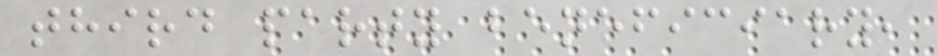third party beneficiary,
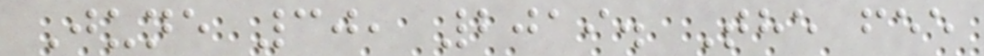June 30, 2019. The fee
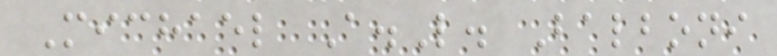Michael A.L. Balboni
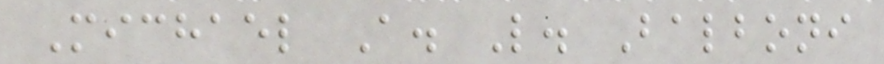Michael A. L. Balboni
